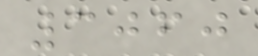3060
